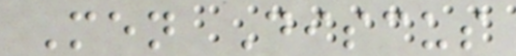Men Discus
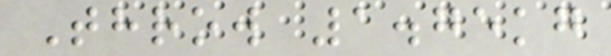Throw 1.75kg
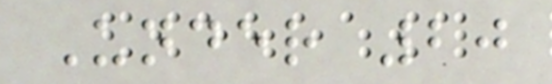Under 20
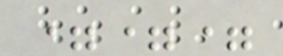===
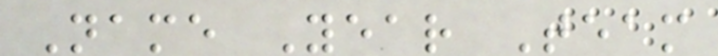Name Year Team
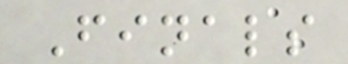Finals
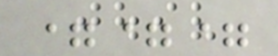===
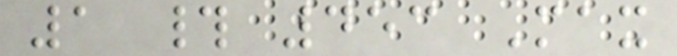1 # 453 Max
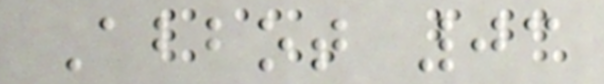Abbot 03
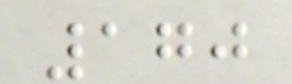170
